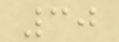30
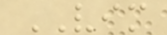VIM
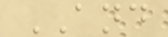AND
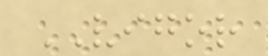VIGOR
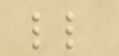ll
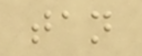tan
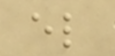el
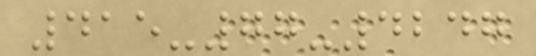415-77-4247
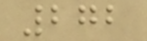272
